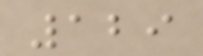129
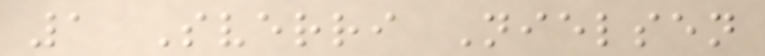1 Sverri Nielsen
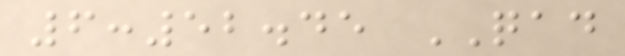6:52.45 QAD
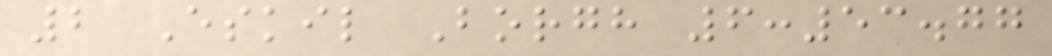2 Eskil Borgh 6:53.77
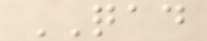QAD
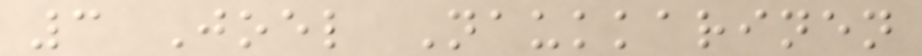3 Joel Naukkarinen
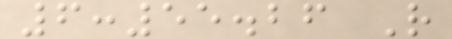6:55.26 R
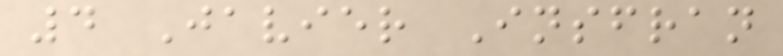4 Javier Insfran
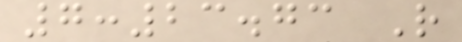7:23.73 R
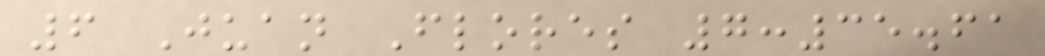6 Juan Flores 7:35.61
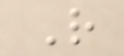R
